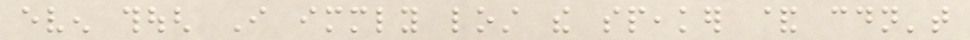even though I immediately lost the speaker & couldn't
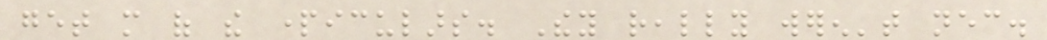get more of the particulars. They really weren't necessary.
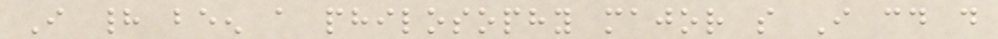I had been a philosophy major so I could do
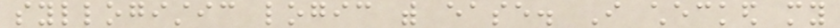syllogistic logic with ease. I checked my
